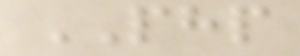PHP
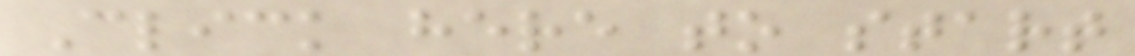Click here to start
